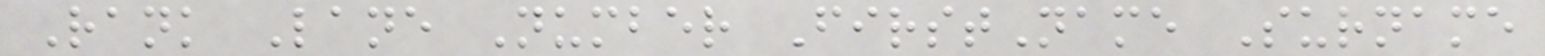Rank Lane Number FirstName Surname
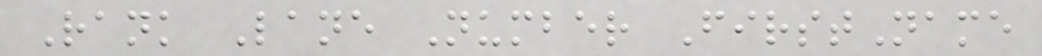Rank Lane Number FirstName
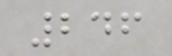246
